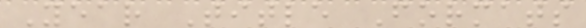Year Title Formats
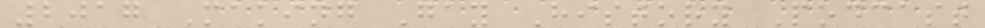2017 Making Gay History Podcast
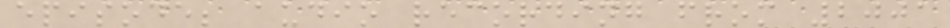episode; audio recording from 2001
